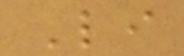Li
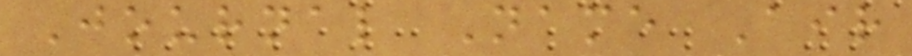Journal Name Air
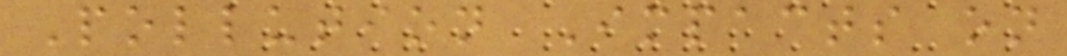Pollution Impacts on
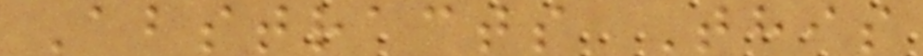Abstracts This
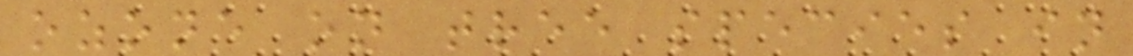ozone on tree species in
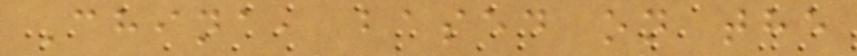China, based on the
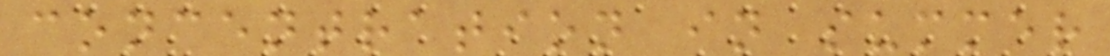concentration in summer
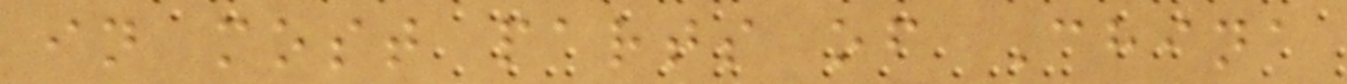in most parts of China
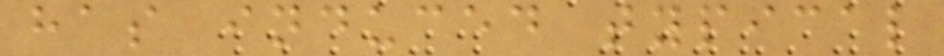has induced typical
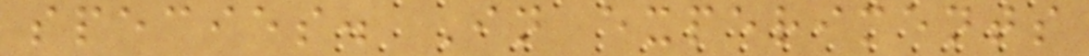species. In experiments
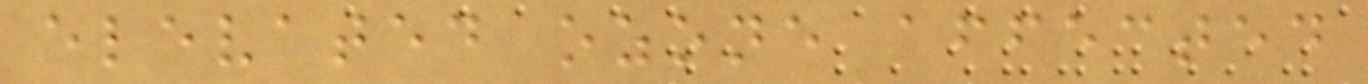elevated ozone affected
